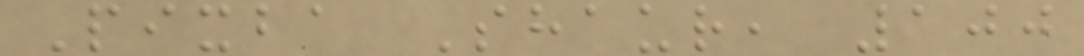Pixba Shaur, 100
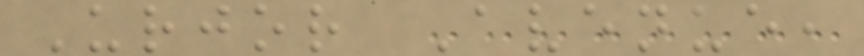Urjor Avenue,
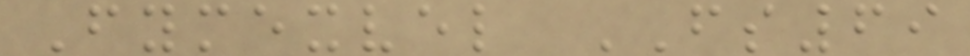Fymexvel FS69
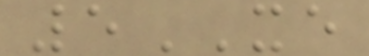5XE
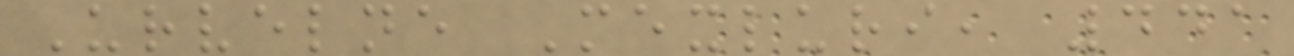Urvelne Mexluri, 441
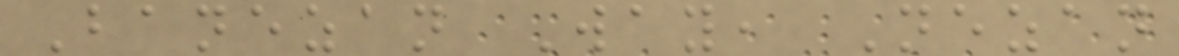Banezan Way, Nezan
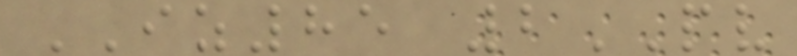IZ85 2PV
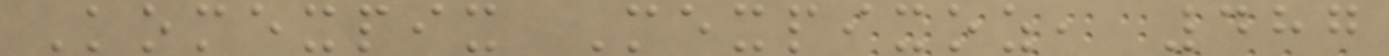Komexpix Mexpixoz, 487
